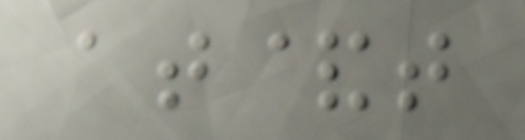at&t
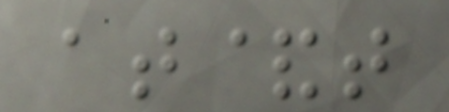at&t
